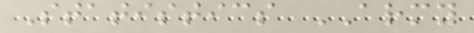Statistics ARMY
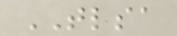TLSA
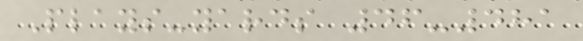Plays-yards 46-481
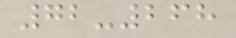72-268
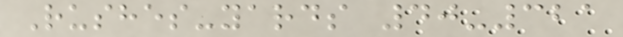Rushes-yards 40-321
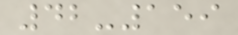42-159
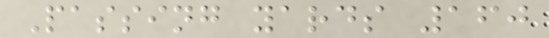Passing yards 160
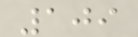109
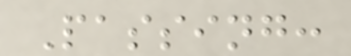Passing:
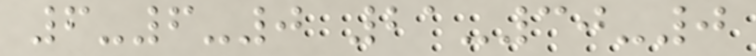6-6-0 21-30-0
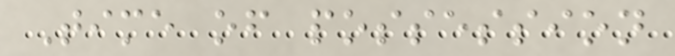Time of possession
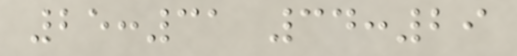25:31 34:29
